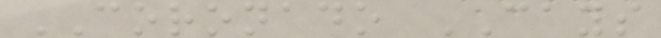CORONADO CAYS
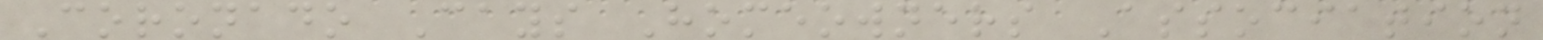Coronado Cays Homeowners Association
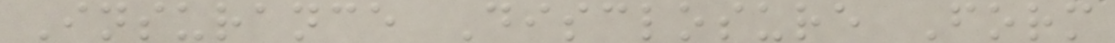Insurance Disclosure Form
